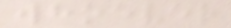whoever
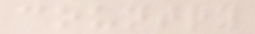country
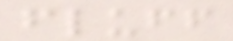fluff
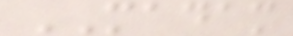MADAM
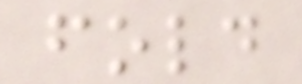fold
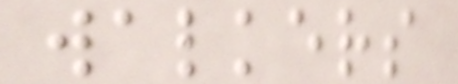walkers
